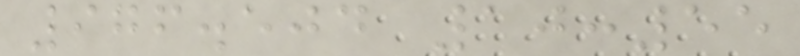976.504 10:55
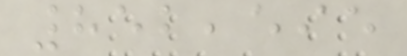852,595
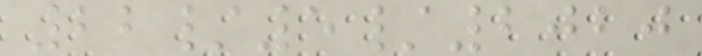22/5/2020
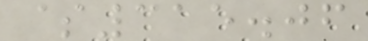$315.06
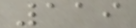119
